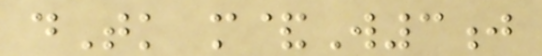dTk m&W3j
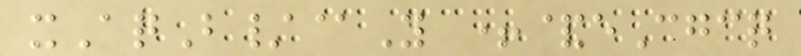xAqB/@Y +&eCgcq
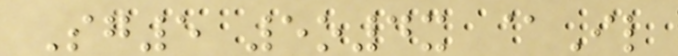Sg5 5o4x @Il
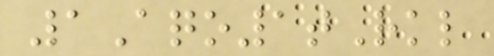1Aqo1tRkl
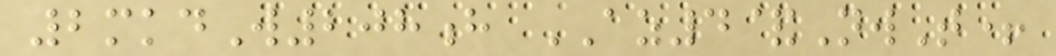2mkdW208h AZ4&NwT+
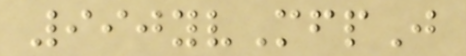990yvMfpJ
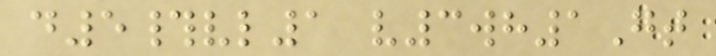d5#vl1 v3wh1Gt
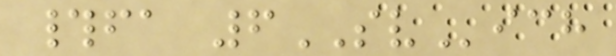#fa 6SVich
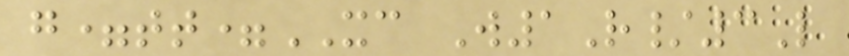g=tt=XC W1R/3L
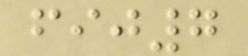fij7
